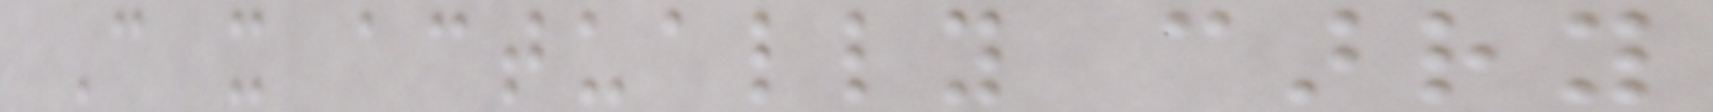Can it actually carry
